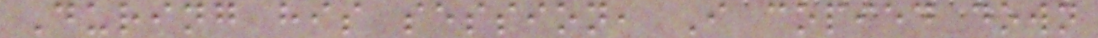During his session, I copied down
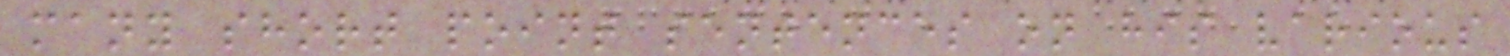many short point sentences on his various
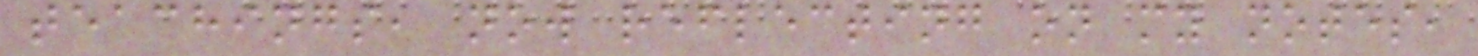teachings, now reflecting on my notes,
